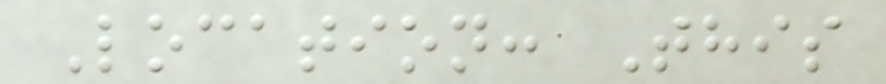Location: This
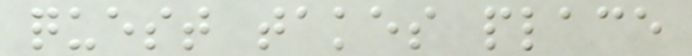quest takes place
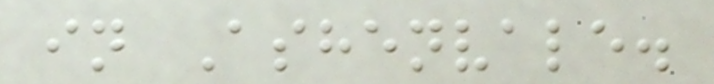in Ashenvale.
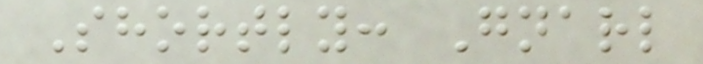Shortly: Gnarl
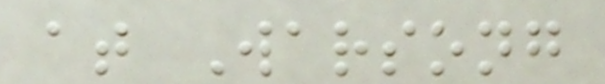at Warsong
